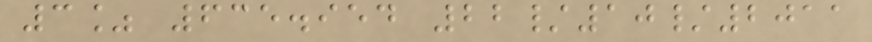3% 635.954 22/10/2011
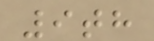9th
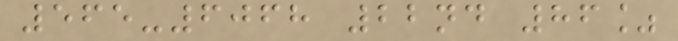565-6068 22nd 86%
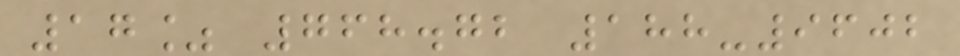17% 768.72 188-9602
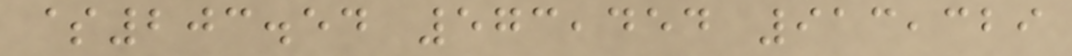$203.54 573,454 913,329
